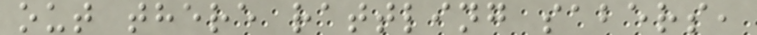out there rattling sabers,
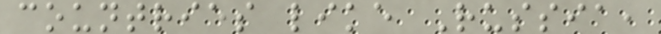countries like Russia,
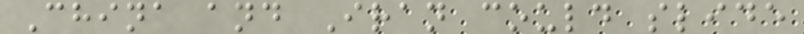China and Iran could slide
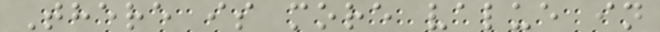There is more value in
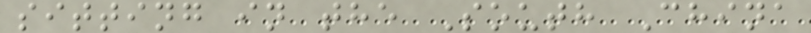sitting in the South China
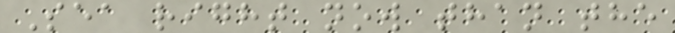Sea right now than the
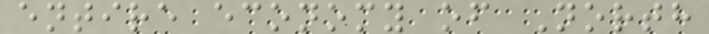entire economy of North
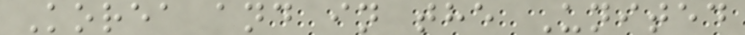Korea and in the United
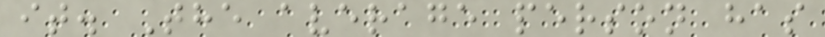it. The average person has
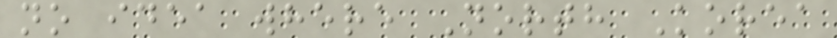no idea where North Korea
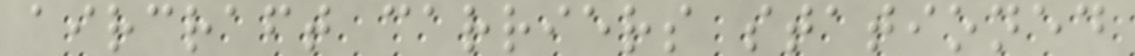aircraft carriers stationed
